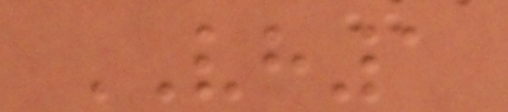VH1
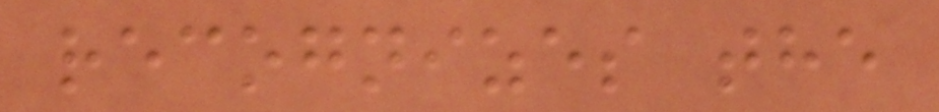recognizes the
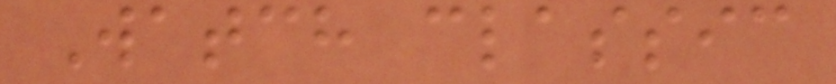Watch classic
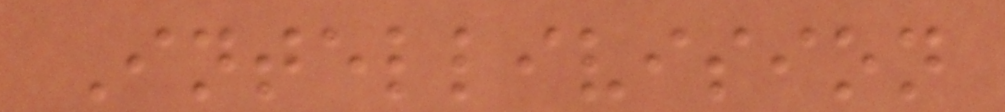Intellivision
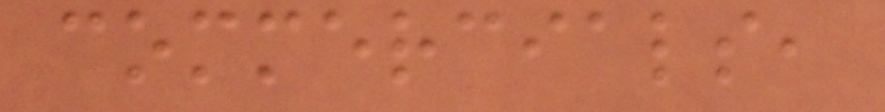commercials,
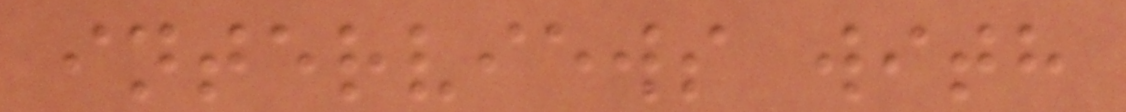interviews with
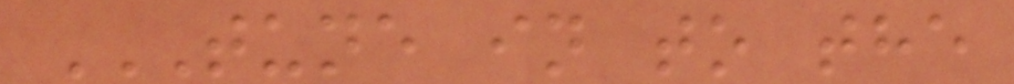TUNE IN TO THE
